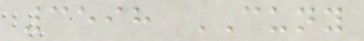3598 CUNY
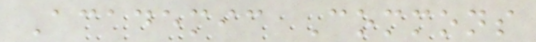Academic Commons
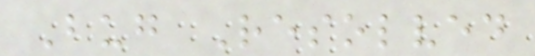Bug Resolved
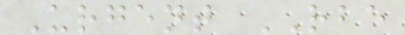Urgent RBE
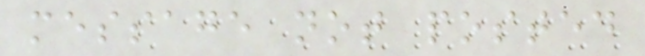message not posted
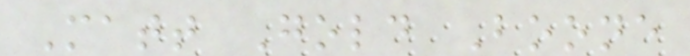Matt Gold Boone
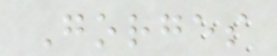Gorges
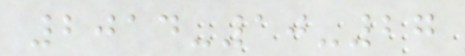2014-10-27
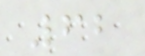62
